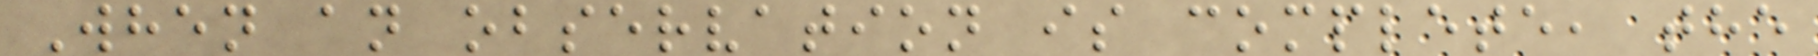When an observation is complete, the
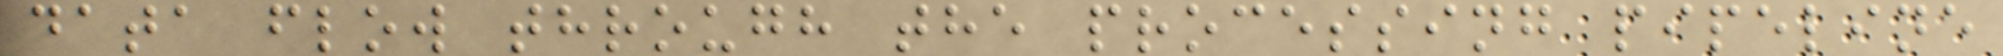data flow through the processing pipeline
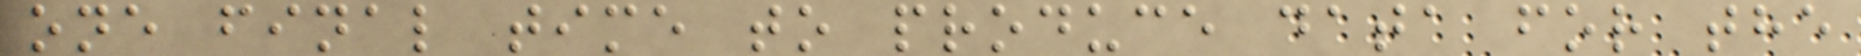one final time to produce data for the
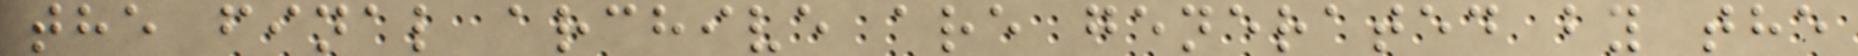the final archive are generated by the
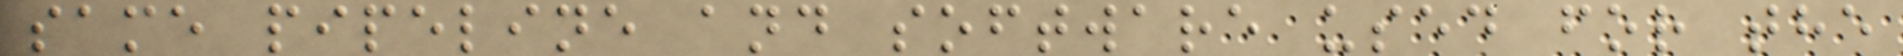same pipeline and software used for the
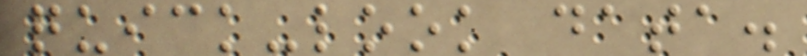quick-look data.
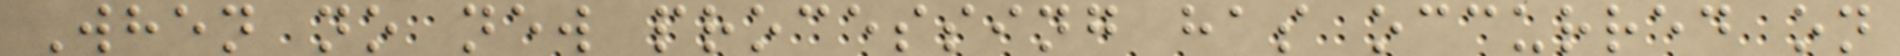When no new processing has occurred on
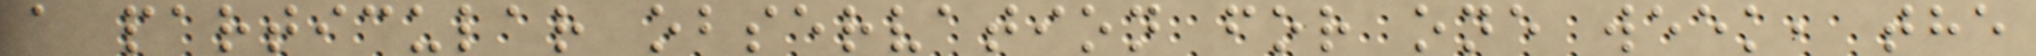a particular observation for one week, the
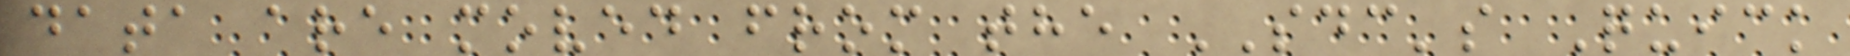data are moved from the SDC's Quick
